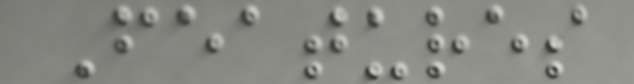Features
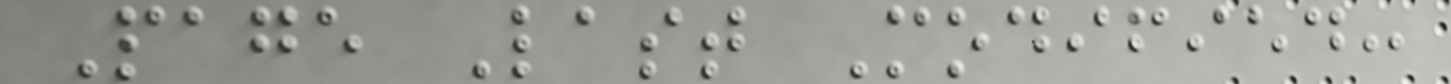Page Last Modified:
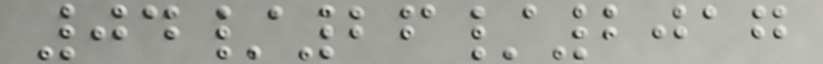04/26/2017
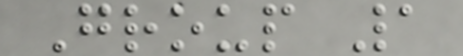Group 1
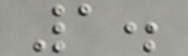1.
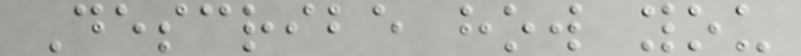Describe how you
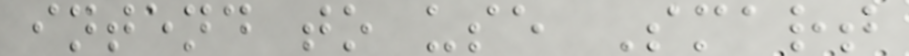intend to use Smart
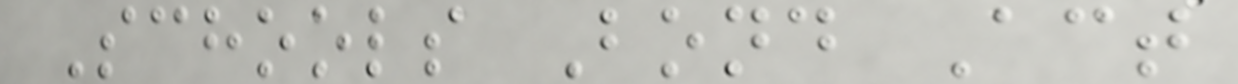Schools Bond Act
